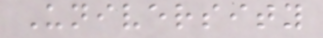University
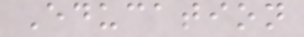Education
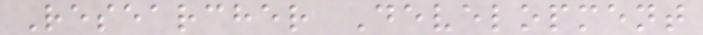Researcher Development
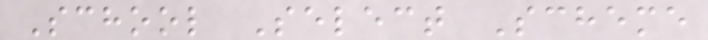School Select Scheme
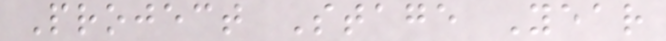Project Stage Year
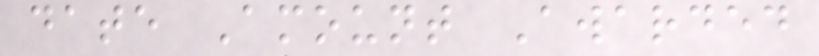date Amount Awarded
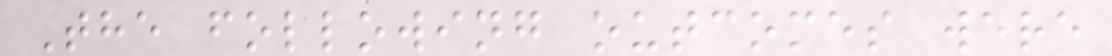The following outcomes were
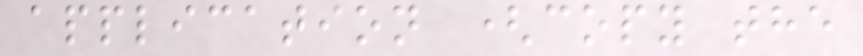application (copy the
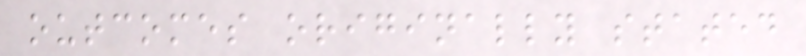outcomes originally stated
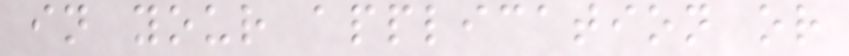in your application or
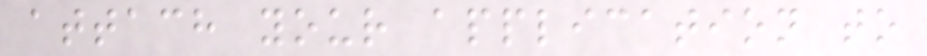attach your application to
